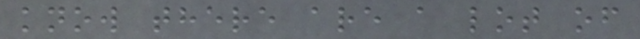know there are a lot of
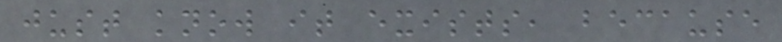just know it exists, because
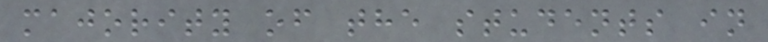majority of the students in
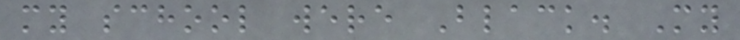my school were Black. My
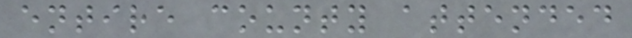entire county attended
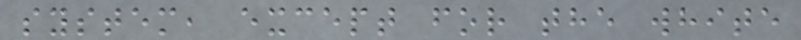system, except for the white
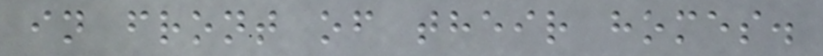in front of their homes.
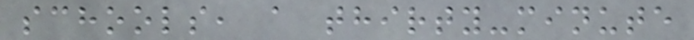schools, a thirty-minute
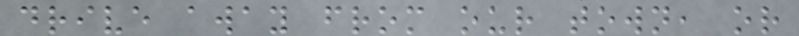drive away from our town, or
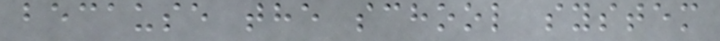because the school system
